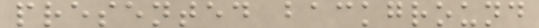presented background
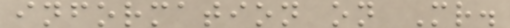information on Mr.
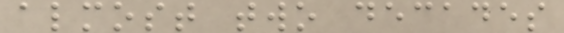almost two decades
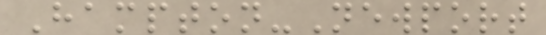Hampton-Newport
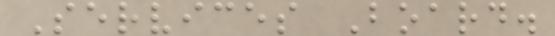Services Board.
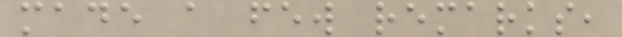made a few remarks,
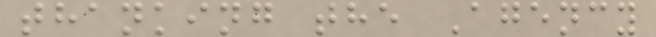thanking the Agency
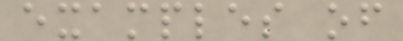examples of
